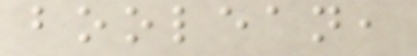boolean,
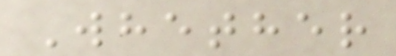Whether
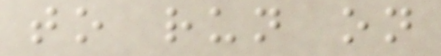to run on
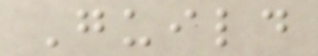Guild
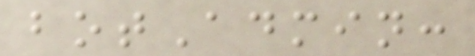botAdmin:
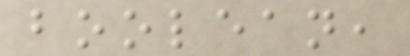boolean,
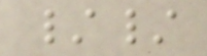//
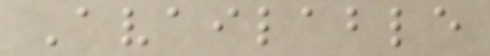Available
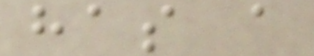has a
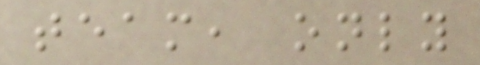team, only
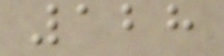128
